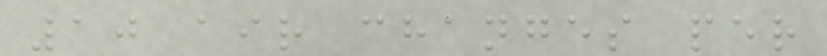10 air changes per
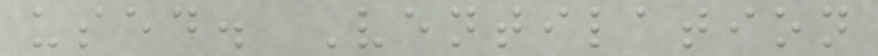used. Ventilation
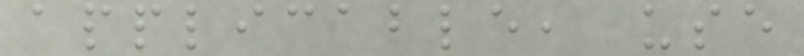applicable, use
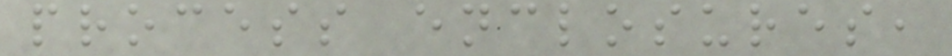process enclosures,
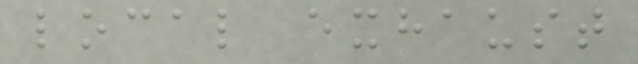local exhaust
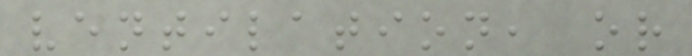ventilation, or
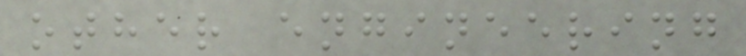other engineering
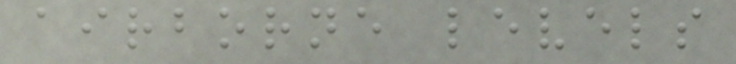airborne levels
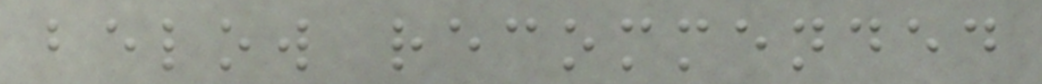below recommended
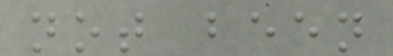not been
